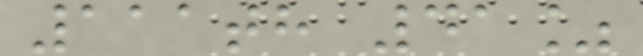111th 41%
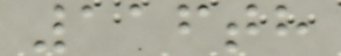116th
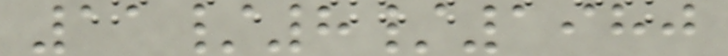11/8/1980
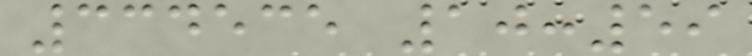334535 10:59
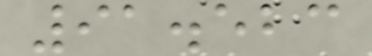91.523
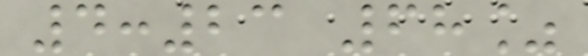4:23 68%
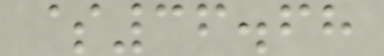$36.68
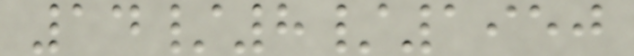14/8/1950
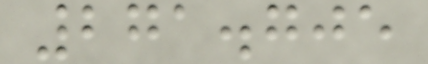271.705
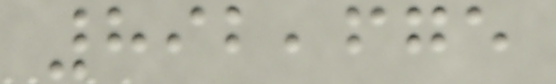892,675
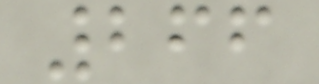266
